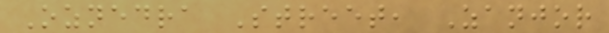Oznedra Street, Zanjor
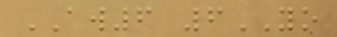AW6 6YO
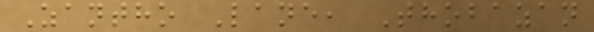Zantho Lane, Thobazan
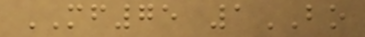MF75 1BO
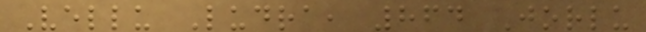Vellu Ludra, 864 Jorlu
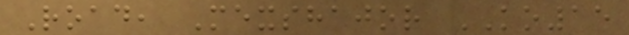Road, Mexshajor KO15
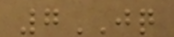7JQ
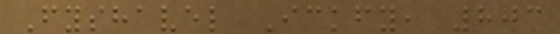Fyshavel Ickfy, 803
